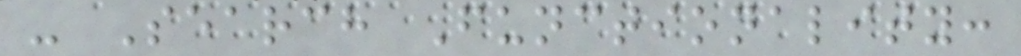- Search Functionality:
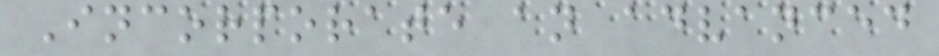Incorporate an advanced
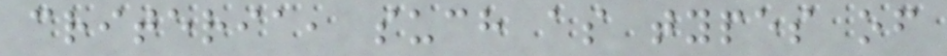criteria, such as types of
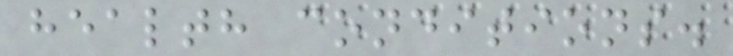health conditions.
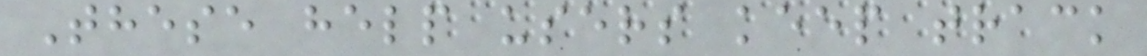These help users keep track
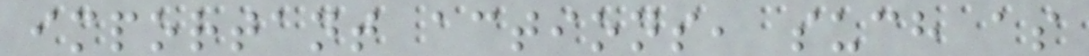important actions, such as
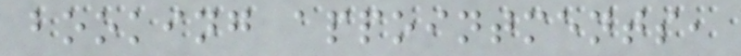booking appointments,
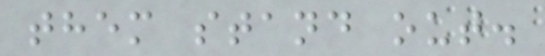them stand out.
